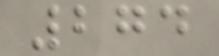274
